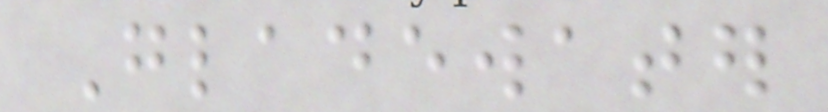Gladewater
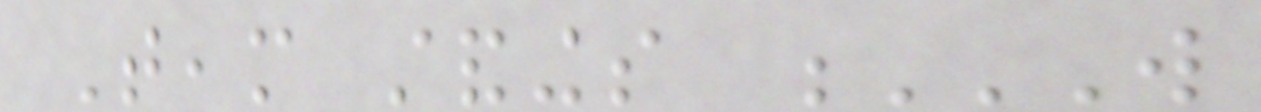Team standings W
